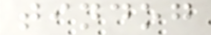tindog
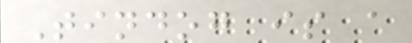Tindog is a
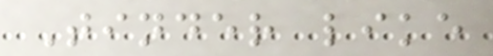Tinder like
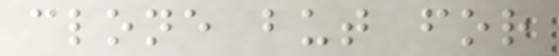clone but for
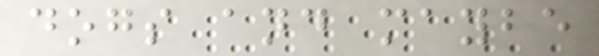dogs and maybe
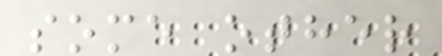some other
